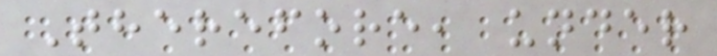Therefore, under
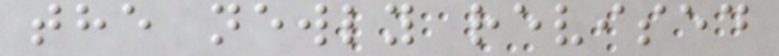the newly revised
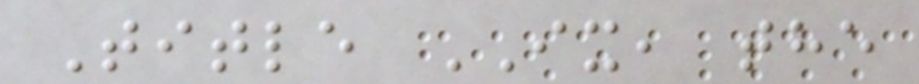Title IX, the
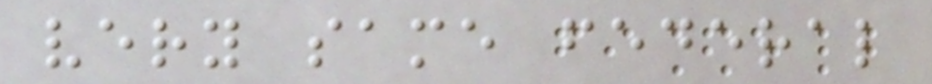very same federal
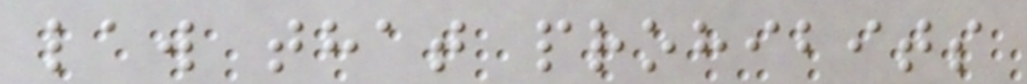law that prohibits
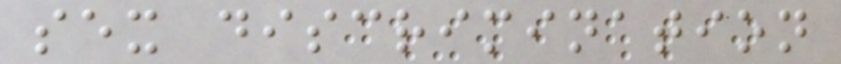sex discrimination
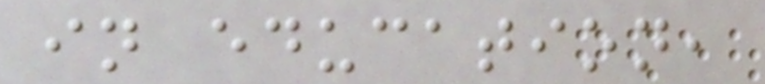in education,
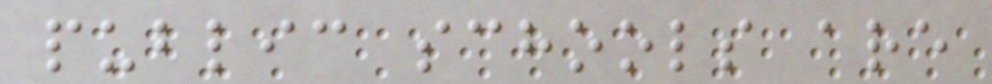public schools are
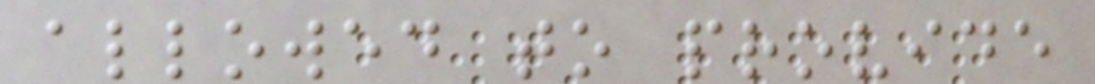allowed to provide
